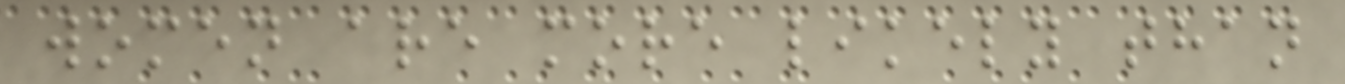women are more likely than
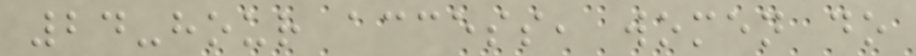24-hour access, women do
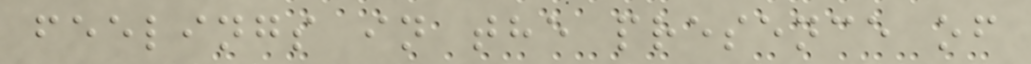feelings in the presence of
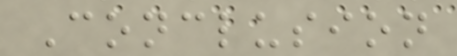Conclusion
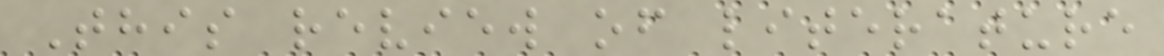This review of literature
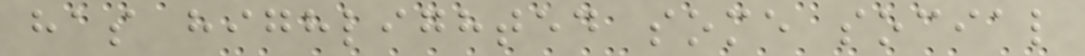has highlighted some social
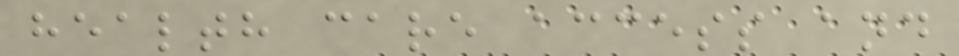health care access and
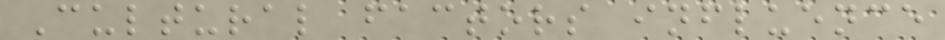Cultural factors influence
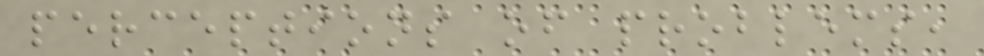perceptions of problems,
